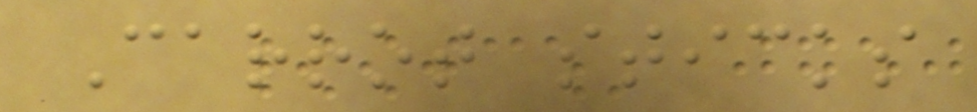Carrot sticks
